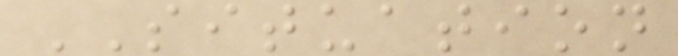SITUATION
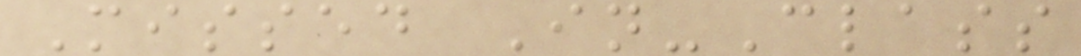Missed In-Class
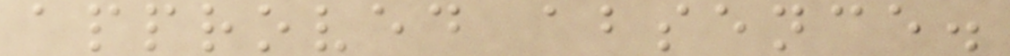approved absence.
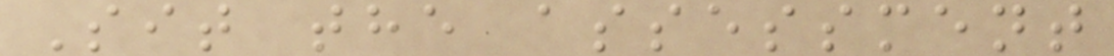Sit the assessment
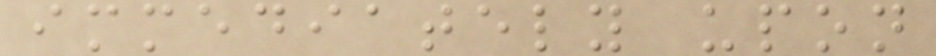immediately upon
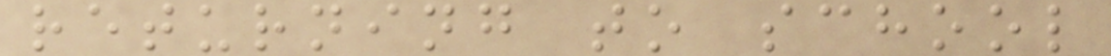returning to school
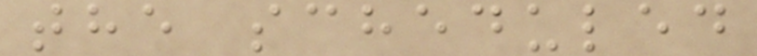the scheduled
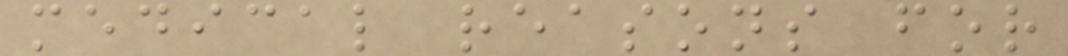medical reasons for
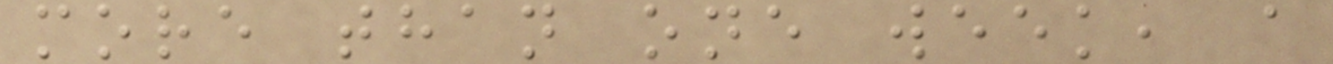more than one week, a
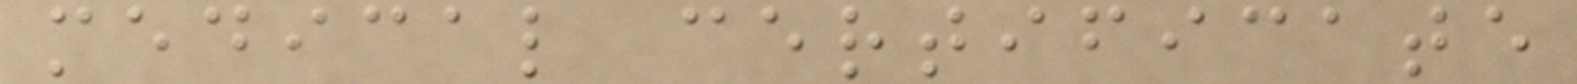medical certificate
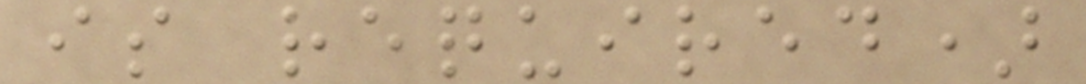is required)
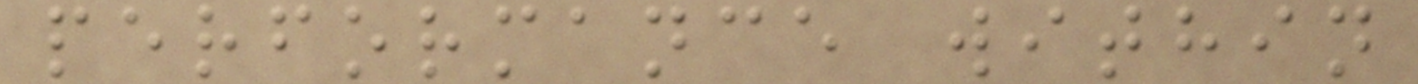performance within
